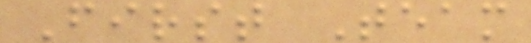First Team
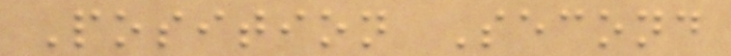Position Second
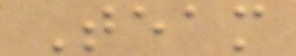Team
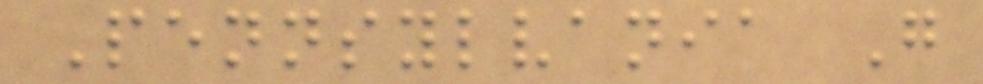Pennsylvania G
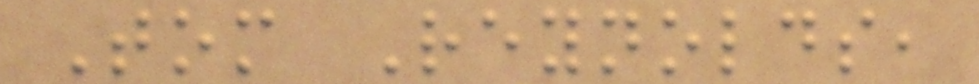Tom Reynolds,
